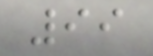99
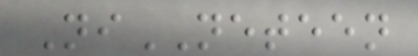NiNETEEN
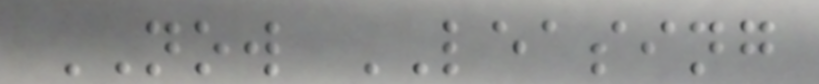NOW LEASING
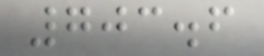703.6
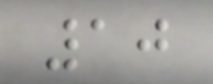10
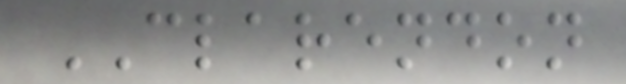CLARENDON
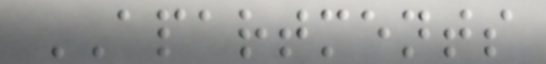APARTMENTS
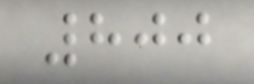800
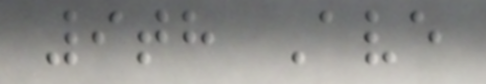9th Ave
